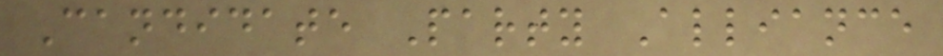Candidate Party Alliance
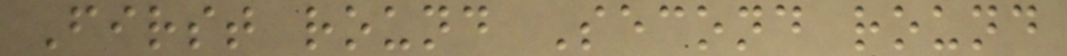First round Second round
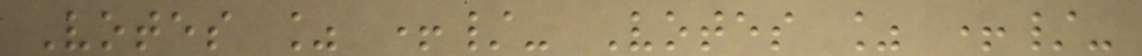Votes % +/- Votes % +/-
